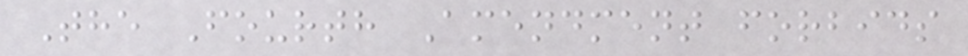The Fourth Amendment forbids
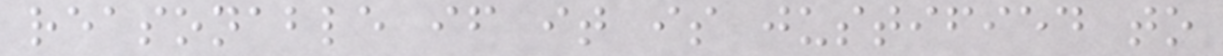reasonable if it is justified to
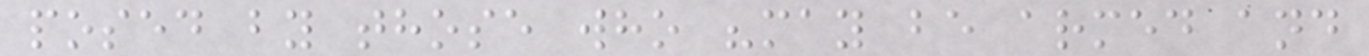posed by those who "may be armed and
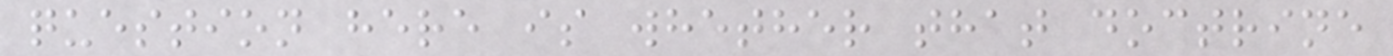question here is whether that doctrine
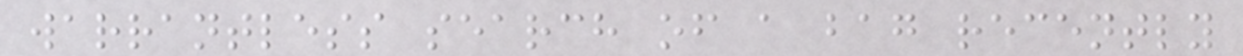warrantless search of a bag recently
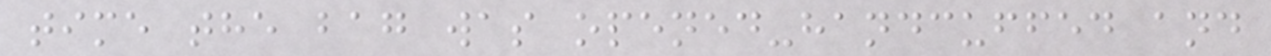time the bag was opened-handcuffed and
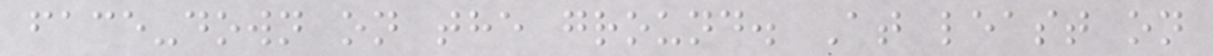face-down on the ground. At least on
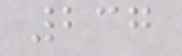237
